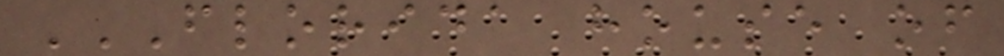FLORIDA HOUSE OF
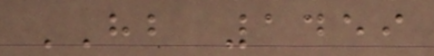HB 1459
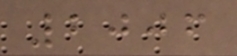2006
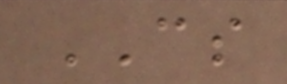CS
